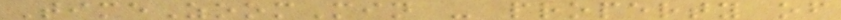TimeZoomMin - property of
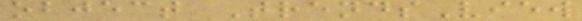object TrendsView
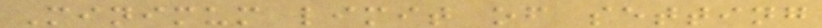Minimum limit of setting
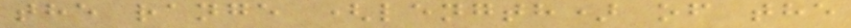the range (length) of the
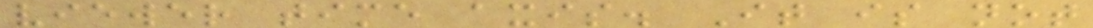viewer time axis. It is not
